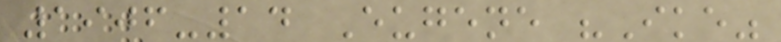1906-14 Eugene "Ike"
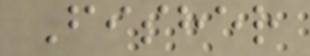Fisher
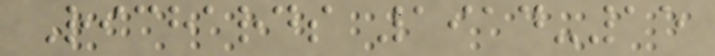Richards 1914-15
